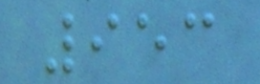953
